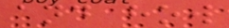and how
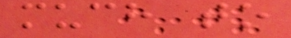much to
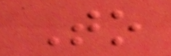To
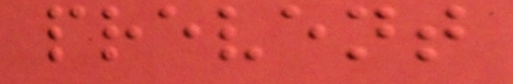prevent
